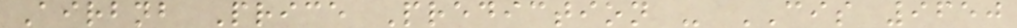Airbnb Price Prediction - CIS 9650
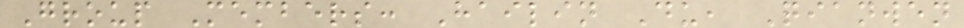Group Members: Hailin Du, Qianwen
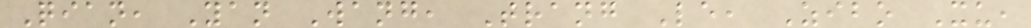Qian, Yan Wang, Trang Le, Zibo Xu,
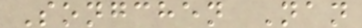Songchen Nan
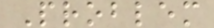Problem
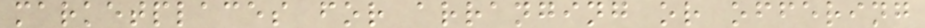marketplaces for arranging or offering
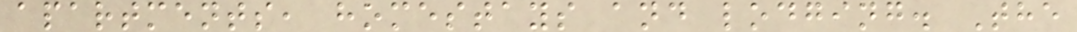apartments, homestays and lodging. The
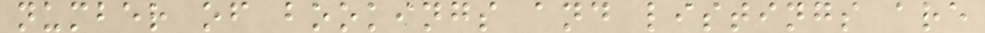number of bookings and listings are
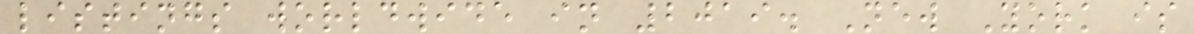listings worldwide in 2019. New York is
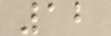12
